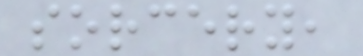sorcery,
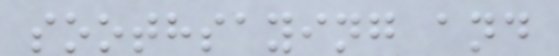soothsaying and
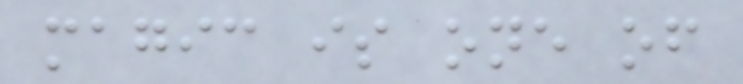magic is one of
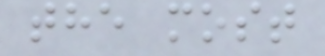the most
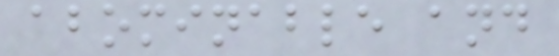abominable and
